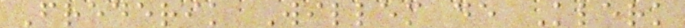Frederik Willem de Klerk
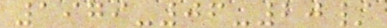1979-06-20/
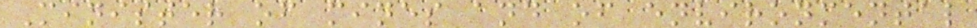Minister of mines and of environmental
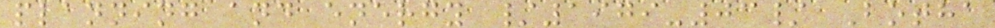planning and energy /1979-03/ Botha
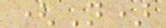(N)
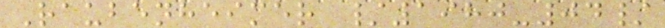Raubenheimer /1980-04/
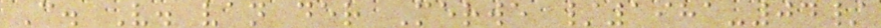C. V. van der Merwe /1981-04/
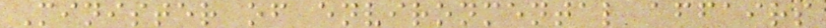Minister of environmental affairs
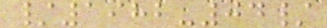/1982-04/
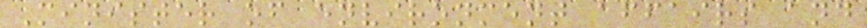Minister of environment affairs and
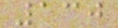130
